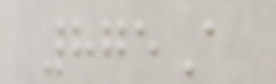875A
